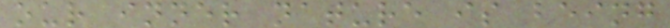our inner nature is being
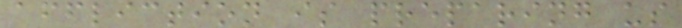affliction is preparing us
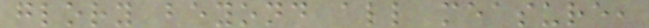glory beyond all measure,
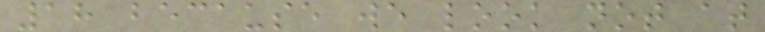18 because we look not at
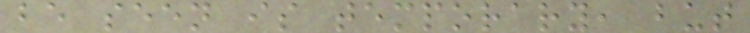be seen is temporary, but
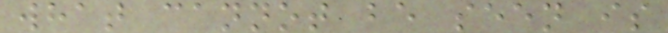what cannot be seen is
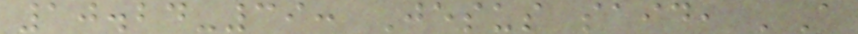10.24-39: Jesus said, 'A
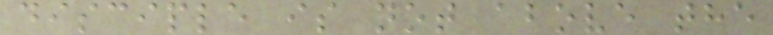disciple is not above the
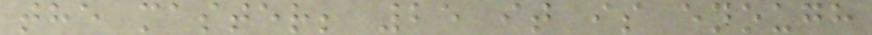the master; 25 it is enough
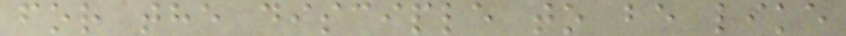for the disciple to be like
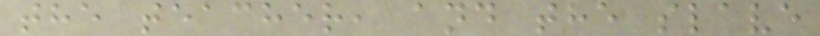the teacher, and the slave
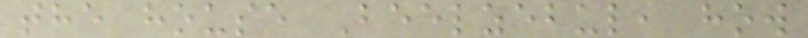the house Beelzebul, how
